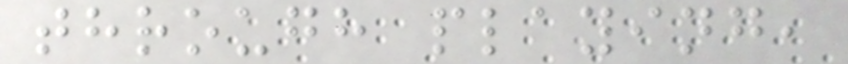through playing,
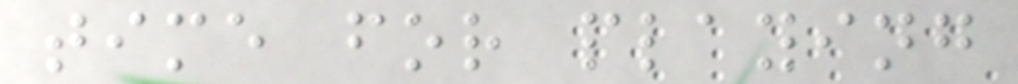time for playing
